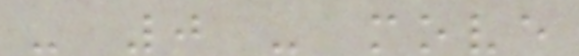- 0 - move
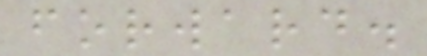forward.
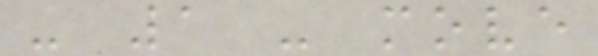- 1 - move
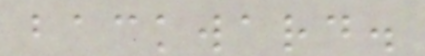backward.
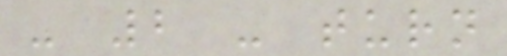- 2 - turn
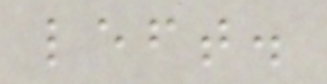left.
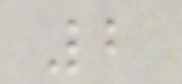2
